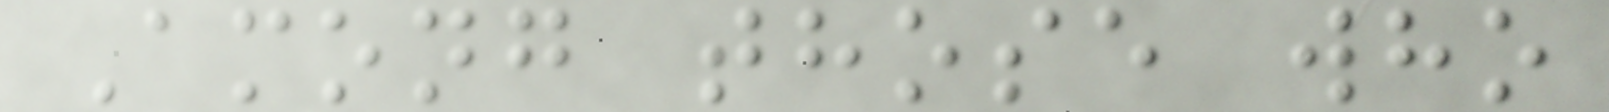Among those who
